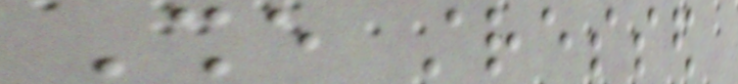She stressed
